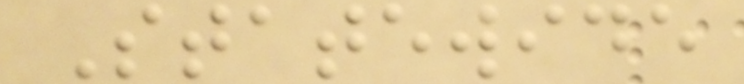Statewide
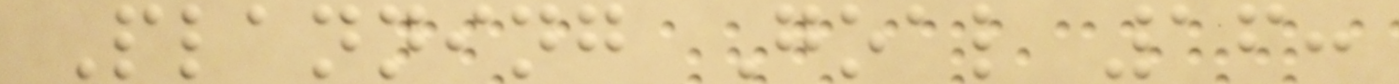Planning Goal 16:
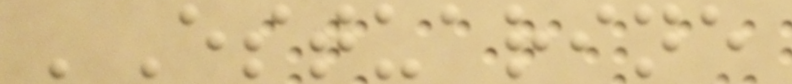'Estuarine
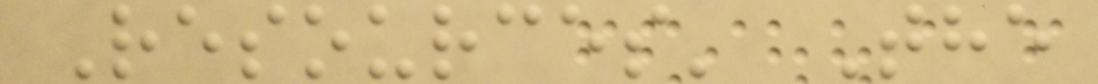Resources' The
